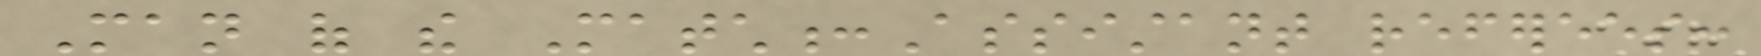Man of the Match:Assistant referees:
